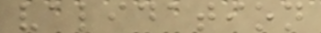validation
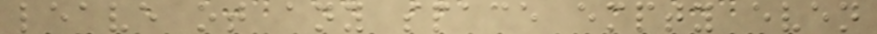leave ot any space empty even
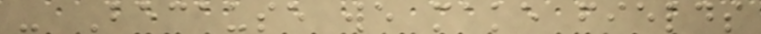- Because we make fields
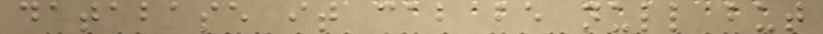database it cab be null but
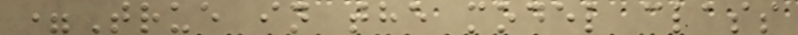=True in the model class
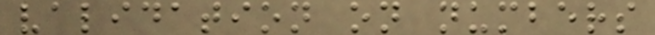validation on numbers
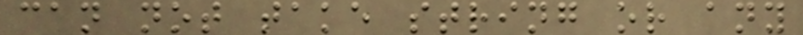can not take string or any
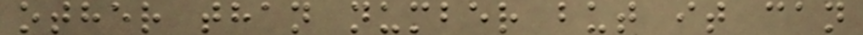other than number but it can
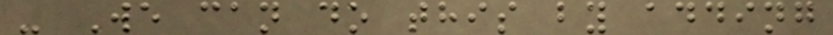- We can do this by adding
